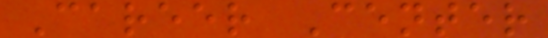Career Center
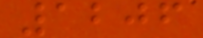1206
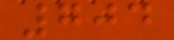704
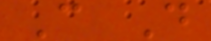C D
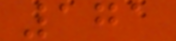171
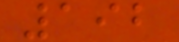192
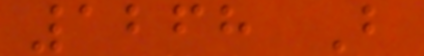1268 B
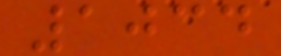1034
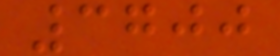3700
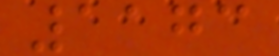1173
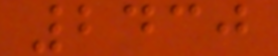2430
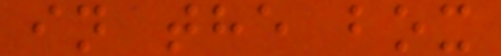in the box
